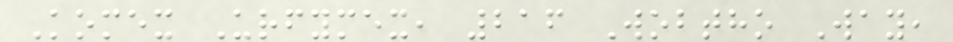Komex Urfymex, 216 Wobtho Way,
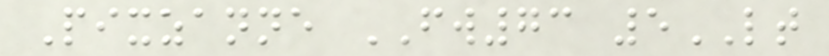Pixzanne FW73 5LT
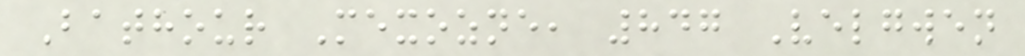Bathour Mexozne, 847 Velgwen
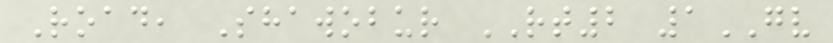Road, Shawobur RT2 1GV
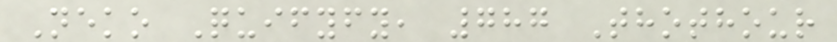Neko Quifyfy, 787 Thothour
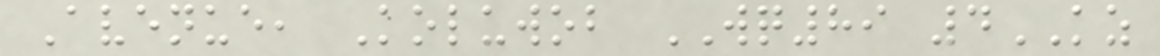Avenue, Koluwob WQ89 4KZ
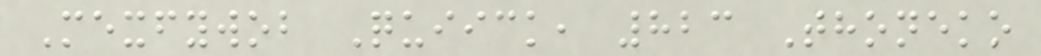Mexfywob Quiick, 823 Thoneko
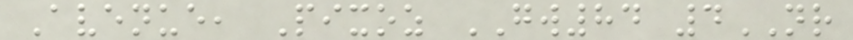Avenue, Pixoz GW84 4NR
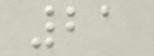21
